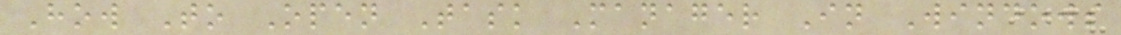How To Open Task Manager In Windows
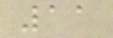11
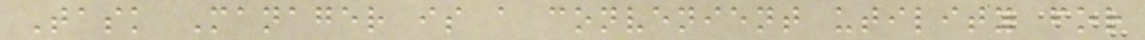Task Manager is a convenient utility for
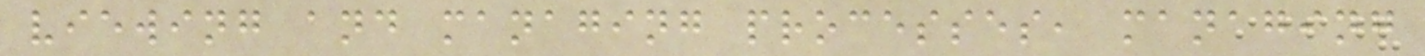viewing and managing processes, managing
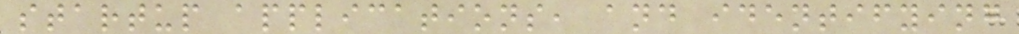startup applications, and identifying
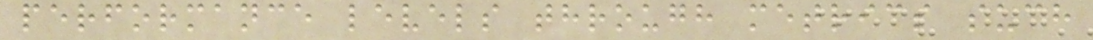performance levels through metrics such
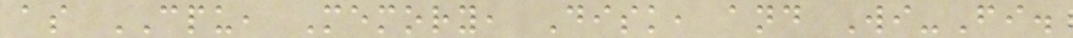as CPU, Memory, Disk, and Wi-Fi.
